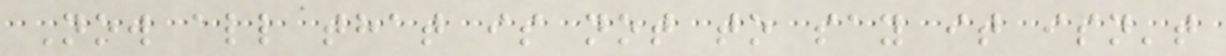Now all that is not to say it isn't
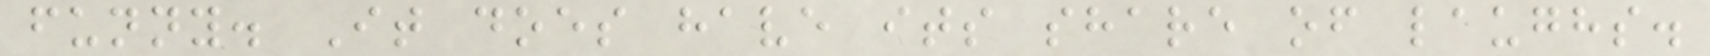funny. It does have its share of laughs.
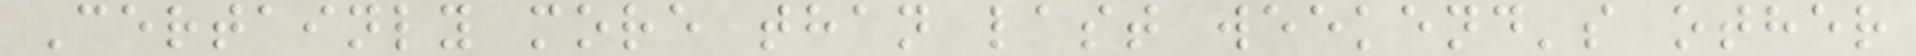Certainly more than last weekend's other
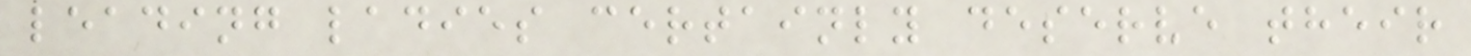leading ladies certainly deserve their
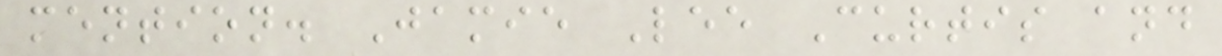mention. Jamie Lee Curtis and
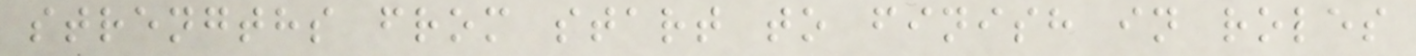strengths from start to finish in roles
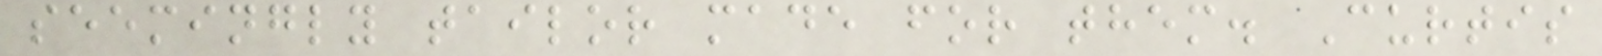seemingly tailor made for them. Curtis
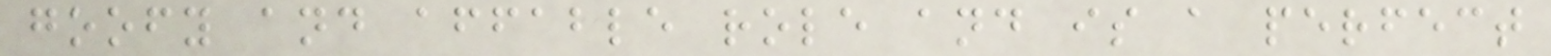goofy and affable role and is a perfect
